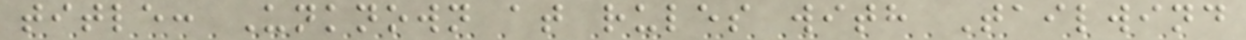title: Unknown at rules with Tailwind
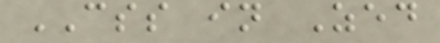CSS in Zed
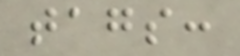tags:
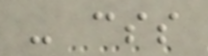- css
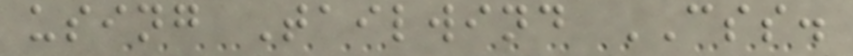using Tailwind CSS.
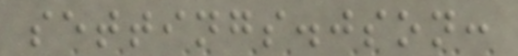settings.json:
